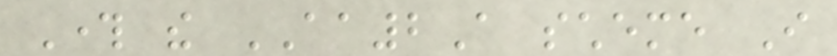Through the AA2A scheme I
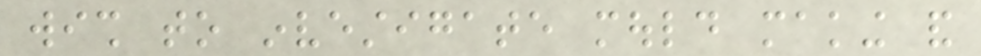wish to investigate mould making and
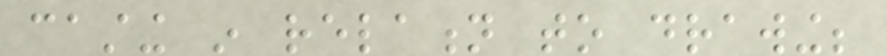casting in relation to drawing;
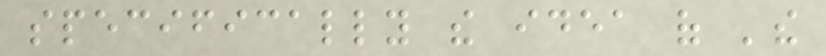specifically the idea of 'the
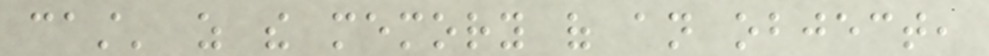cast' as the memory of an object,
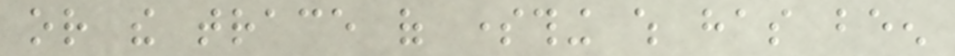or the trace of something which has been
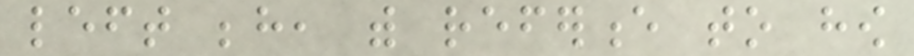left behind, with reference to how
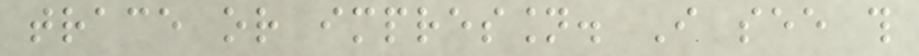trace or impression. I see this
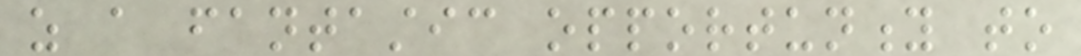as a fantastic opportunity to
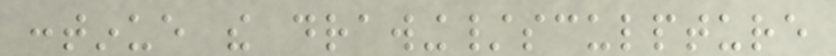continue the drawing/sculpture
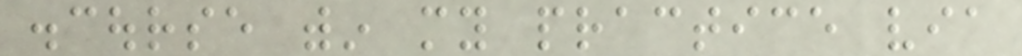discourse within my practice via
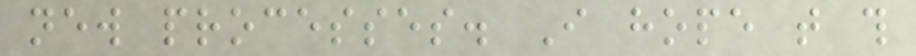new processes. I hope that this
